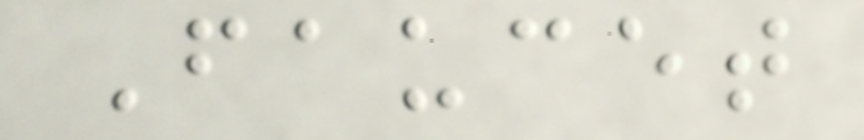Faucet
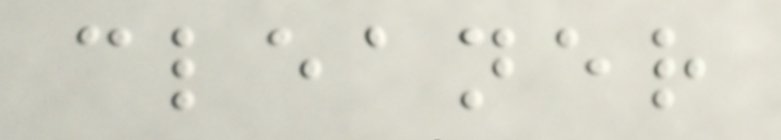cleaner
